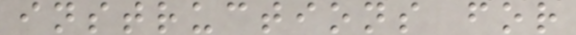instructions for
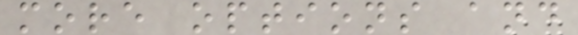more options and
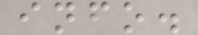info.
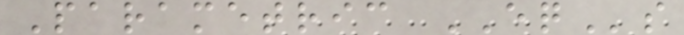Parametric EQs
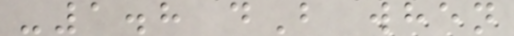-1.8 dB when
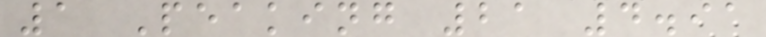1 Peaking 21 4.91
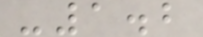-1.2
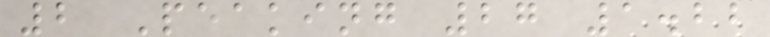2 Peaking 27 1.22
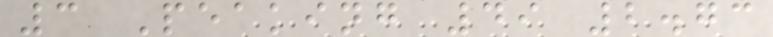3 Peaking 49 2.73
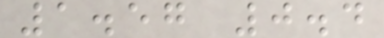1.57 0.4
